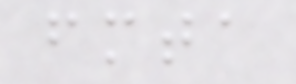fmta
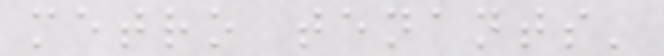metro tenants'
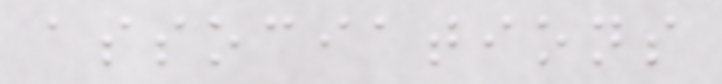associations
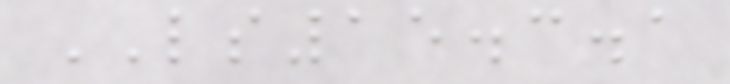LS15.3.1
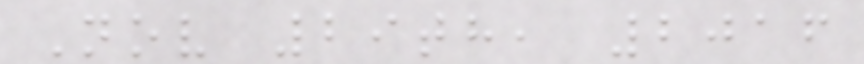Nov 29th, 2016
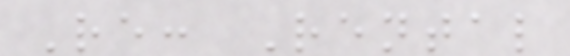Re: Rental
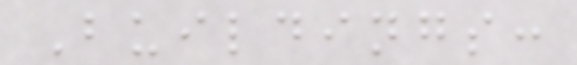Buildings:
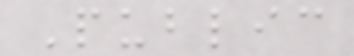Public
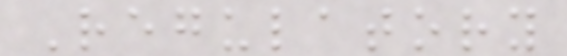Regulatory
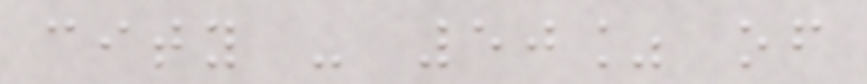city - 50% of
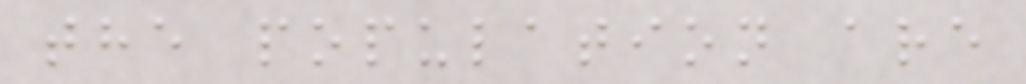the population are
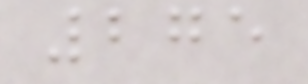275
